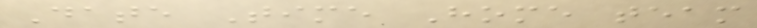Date Time Home team
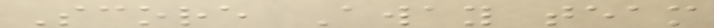Score Away team
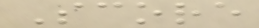Score
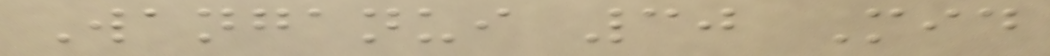Wanganui 30 Mid
